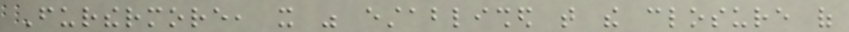Furthermore, it was established that the closure of
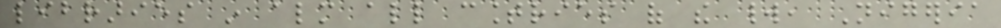libraries in almost all countries of the world, Nigeria
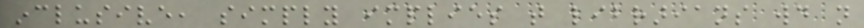inclusive, simply implies that librarians would not
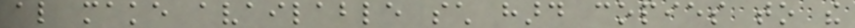also make available such hard copies to the
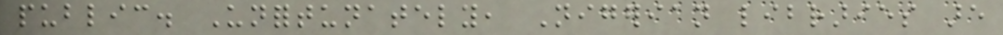public. Unfortunately, Nigerian libraries are
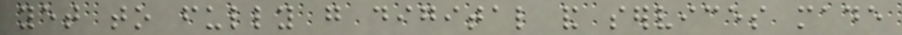yet to fully go digital and services made
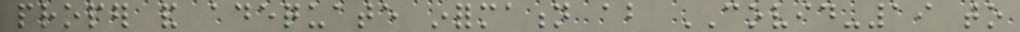proper and adequate information about COVID-19 to
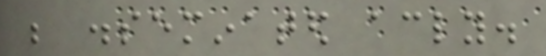be disseminated accordingly.
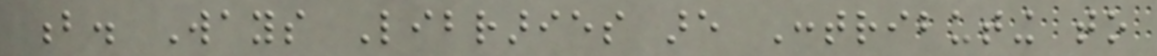b. Ways Libraries are Contributing to
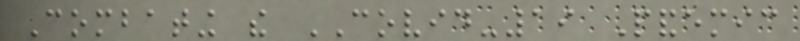Combating the COVID-19 Pandemic
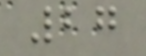27
